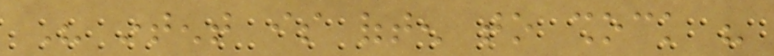His intent is often to shock his
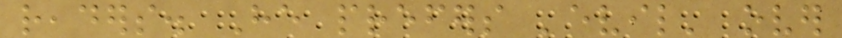readers. He prefers 'evil' over
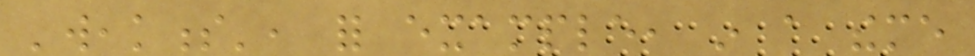'weakness', for example, in a theme
